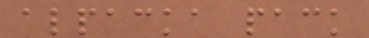alpacka pack
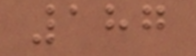187
